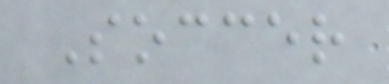Soccer
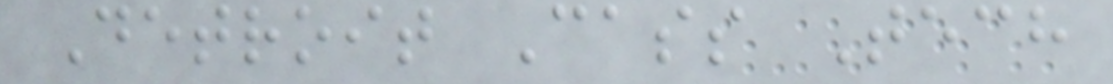Detroit Cass Tech
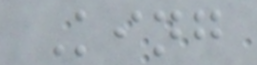King
